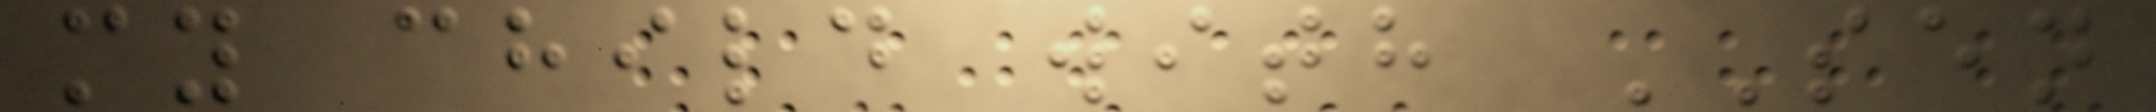my child with SEN
